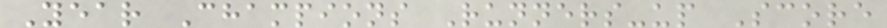Year Champions Runners-up Score
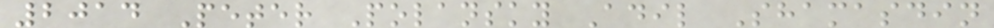2014 Peter Polansky Adil Shamasdin
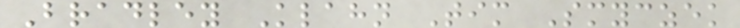Bradley Klahn Tim Smyczek
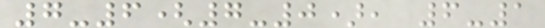7-6(7-0), 6-1
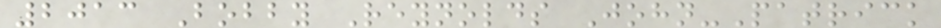2013 Bobby Reynolds John-Patrick
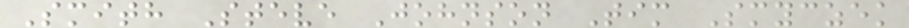Smith Steve Johnson Tim Smyczek
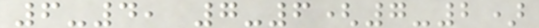6-4, 7-6(7-2)
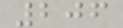206
